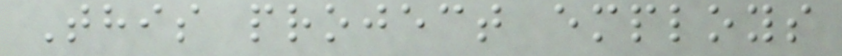This project employs
